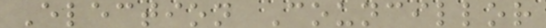Election Councillor
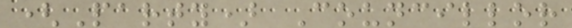(Party) Councillor
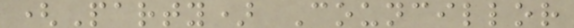(Party) Councillor
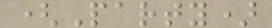(Party)
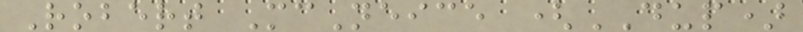Robert McNeice (DUP)
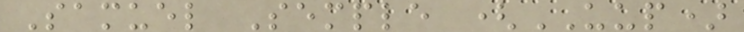Samuel Semple (UUP)
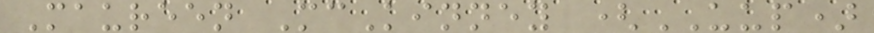Maureen McKinney (UUP)
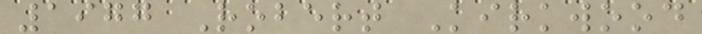1977 Robert Kirkwood
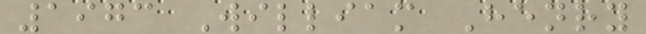1973 William Henry
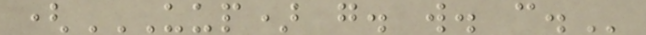(UUP) G. W. C.
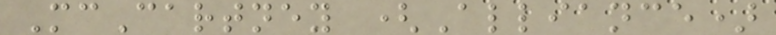McCartney (Alliance)
